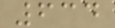634
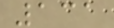131
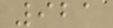921
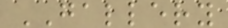GALLERY
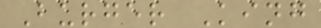Burger King
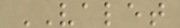VALET
